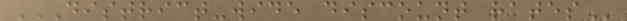DISTRICT-WIDE DISCOUNT RATES
